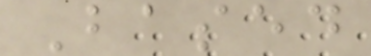Based
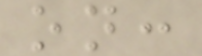on:
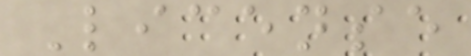License
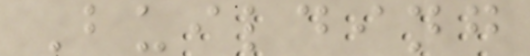Building
